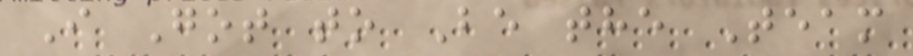I Got to Be the Team
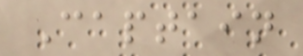Captain
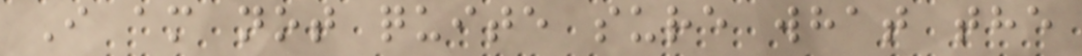I am not quite sure what the
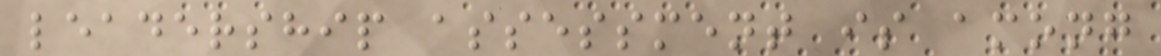leadership assessment is among
